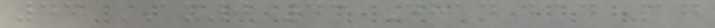43 AX0 43 Dhan bad 17
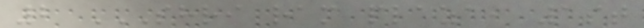2 SHRI RAM PLAZA, 1ST
